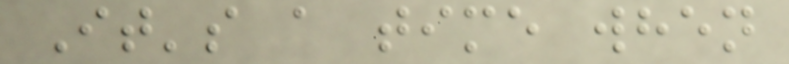It's a time when
